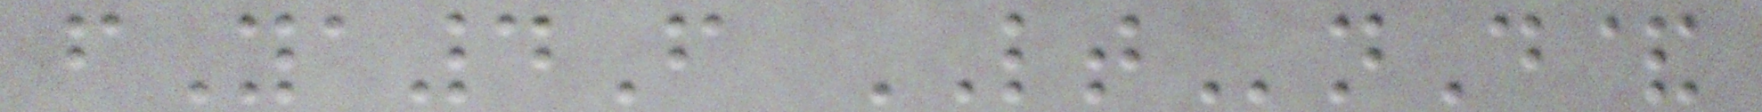fYa4F LTnD&
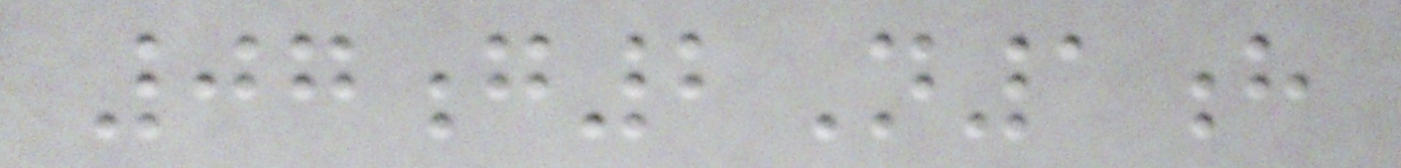07g2N1h
